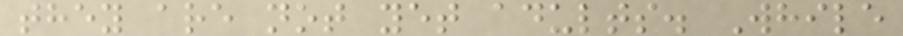they are not yet adults. While
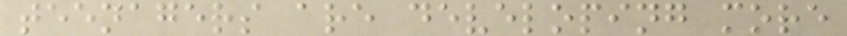teenagers are developing more
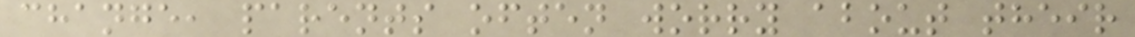change, parents often worry about their
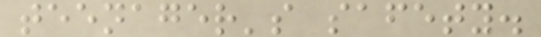teenager's safety.
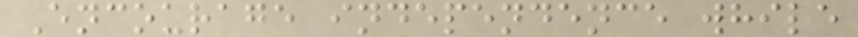Encourage independence while
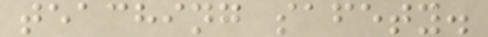teaching safety.
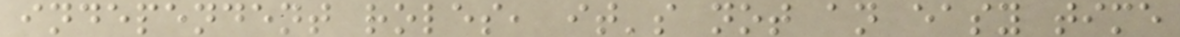independent roles, it's not an easy time
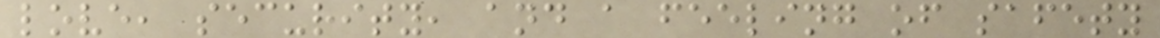love, security, and a feeling of safety
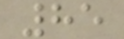85
